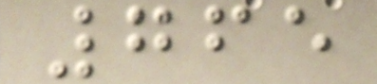765
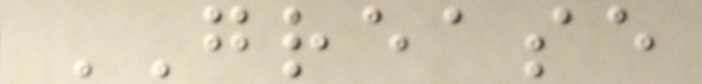GREASE
